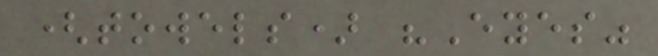(towels) "Eyes"
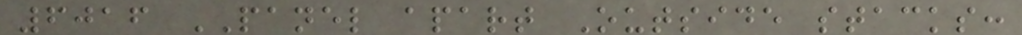6016 PANEL apart Outside stacks:
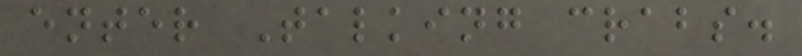enter Talking crabs.
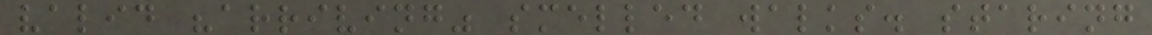valid "arriving" smelled walks. staring
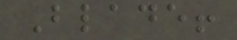Blade!
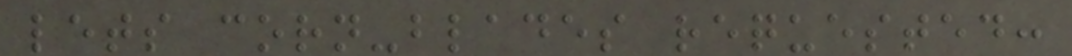lets corn-blades requested:
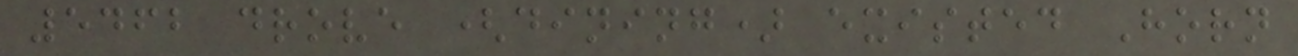5462 drove (dining) existed Horn
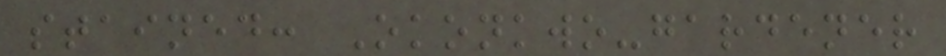stained: Okonkwo-gardener
